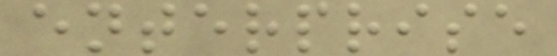enterprise
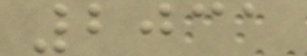2031
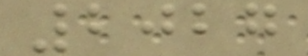2027
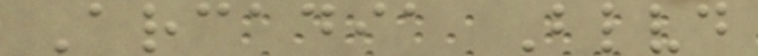Arcadia Blvd
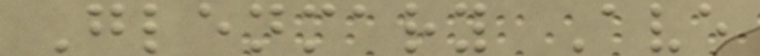Glenmary Ave
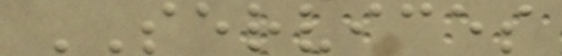SERVICES
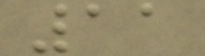11
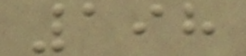198
